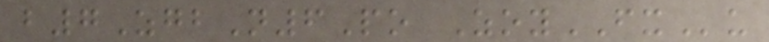b7ZgbN6Po ZoyFXu
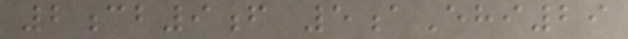2cb9f 5aEhi29
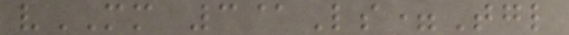vMM 3@Ls=Tgl
